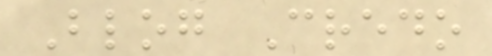Blog Credo
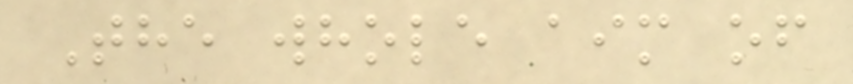The whole aim of
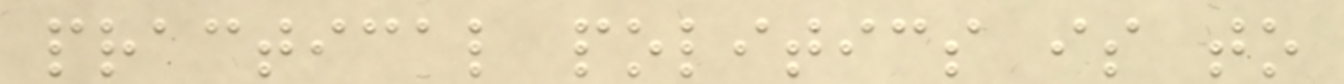practical politics is to
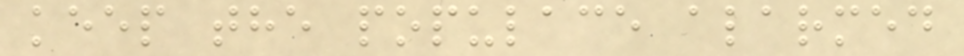keep the populace alarmed
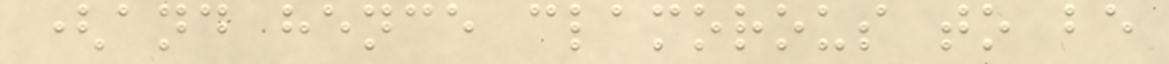(and hence clamorous to be
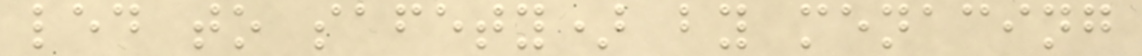led to safety) by menacing
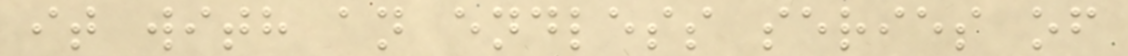it with an endless series of
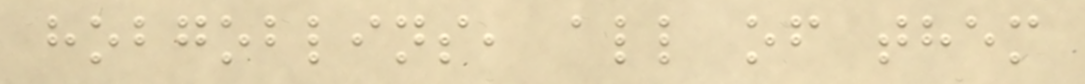hobgoblins, all of them
